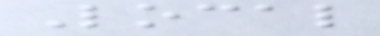Local
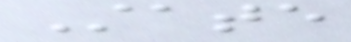State
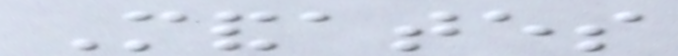Mandates
